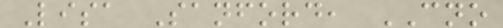Lisa Sanford, CNO
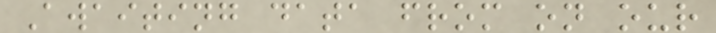Awaiting data from on our
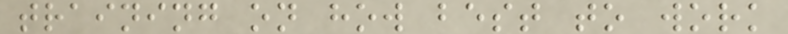training on how best to work
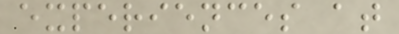experiences at
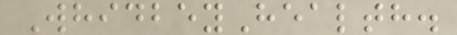WhidbeyHealth.
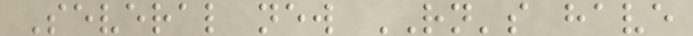Several new RN's have
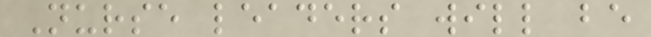Nurse leaders will be
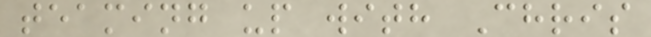teaming up with Chris
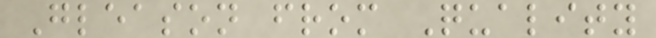Gleason from Quality
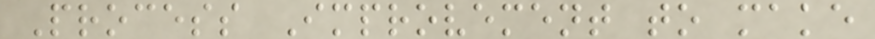Process Improvement to make
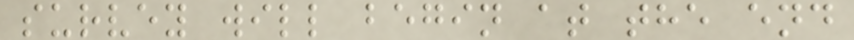survey will begin at the end
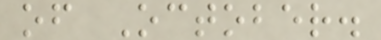of October.
